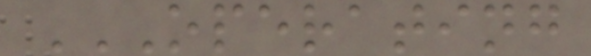OPERATING
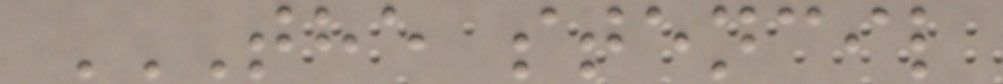THE STENCIL
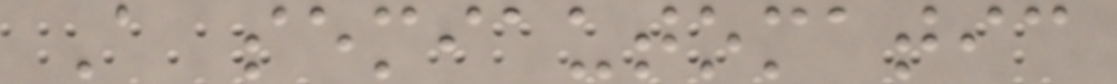A semiautomatic
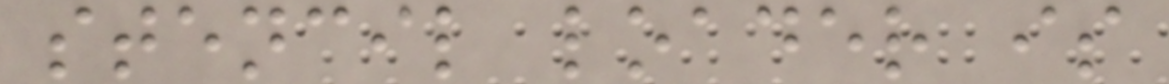stencil loader is
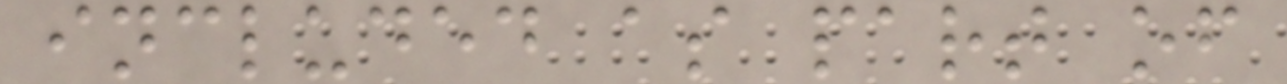included as part of
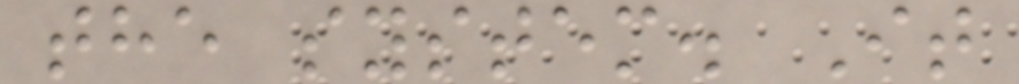the system. It
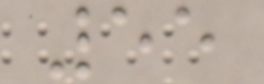55
